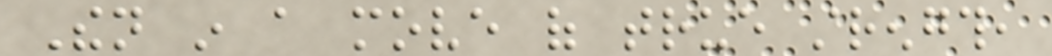Then in a move of true strength,
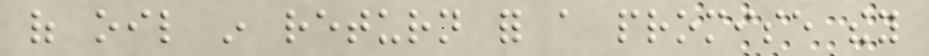of oil in return for a promise they
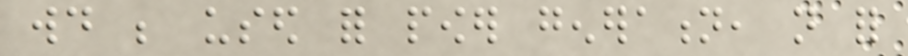would be used for power generation, not for
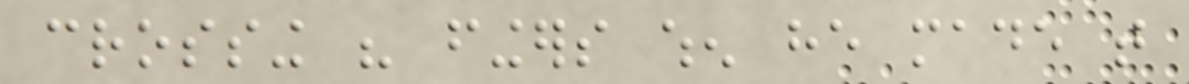crossing his fingers when he made that
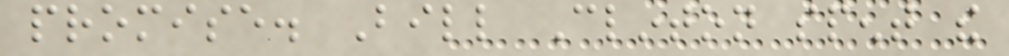promise. Bill Clinton spent the
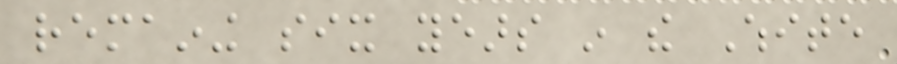remaining six years in the White
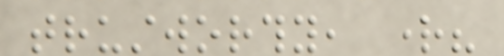trustworthy, right?
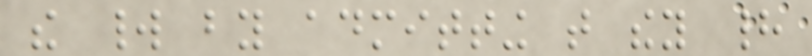the world by admitting that they had
